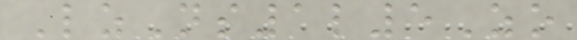LzNs1l5Zo
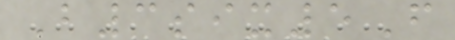B3six5F
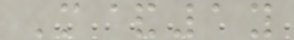M&1y
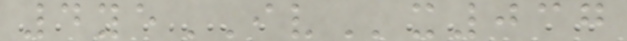4yeIVx037
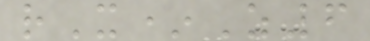rX*Z6
